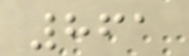861
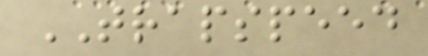TRAPSPEED
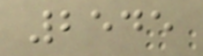2545
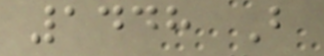1448 B
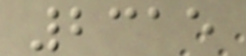2315
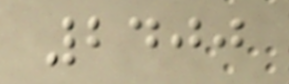2400
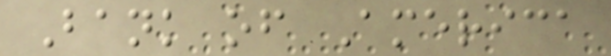Bank of America
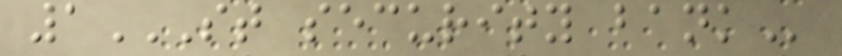1ST SECURITY BANK
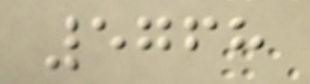5768
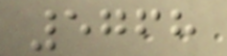5768
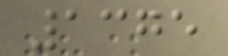1375
